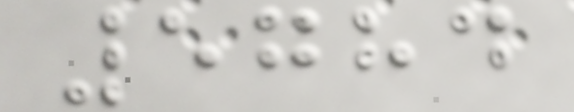5784
